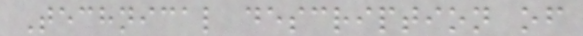Technical description of
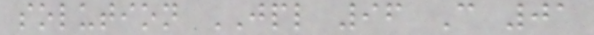solution JPL 96 C 01
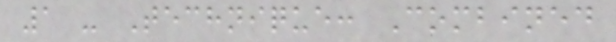1 - Technique: Combined
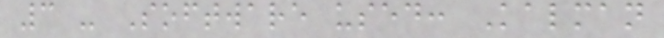3 - Software used: Kalman
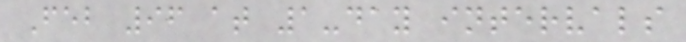Feb 96 at 1-day intervals
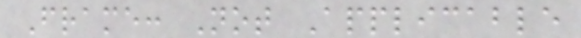Frame: Not Applicable
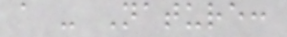a - Nature:
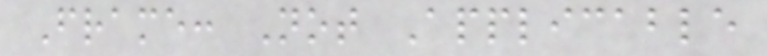Frame: Not Applicable
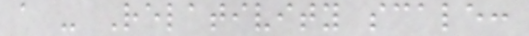a - Relativity scale:
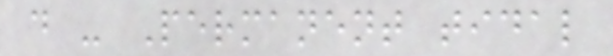d - Permanent tidal
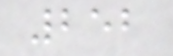252
